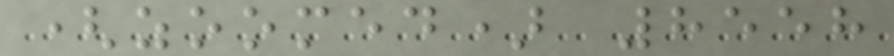(zoomed) 8558
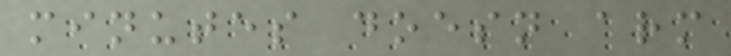minutes doesn arm
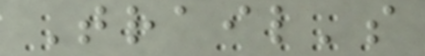Trail's
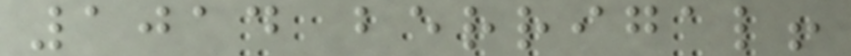1014 berrigal!
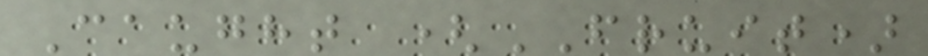Caught (FRUIT)
